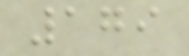179
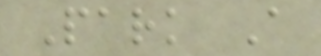Park A
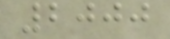2000
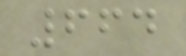664
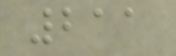211
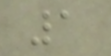1
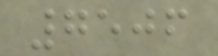7506
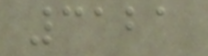3121
